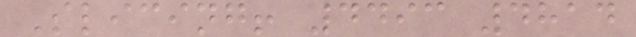Slicing! 4493 4814
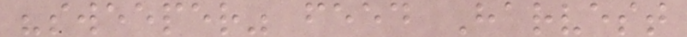"sweeper" feed Harvest
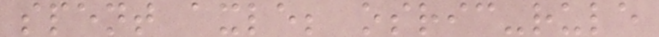spent axle; osric-rule
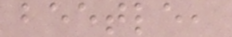beetle,
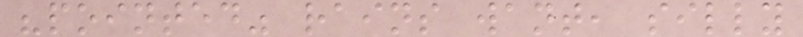"pointed" rains want, silly
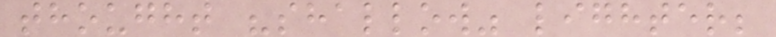thought "shallow" lighter;
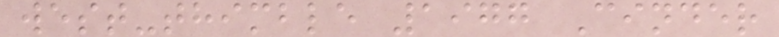west-thimble 1977 Cinder
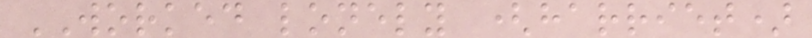WORKED lonely (harriet)
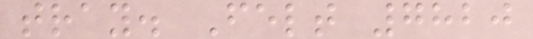tray. Felt 7820
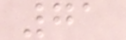71
